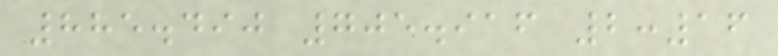885.490 705.916 2:16
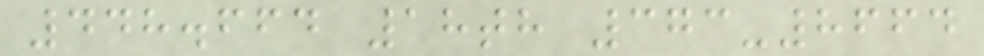448.664 18th 373-8664
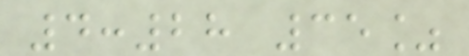4:28 35%
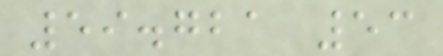59.721 53
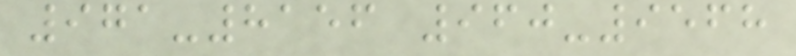971-8156 960-9568
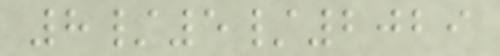8/5/2029
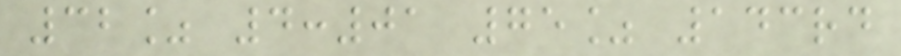32% 4:01 75% 143rd
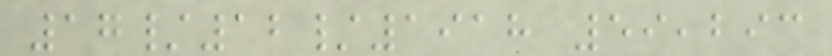17/12/1918 59,293
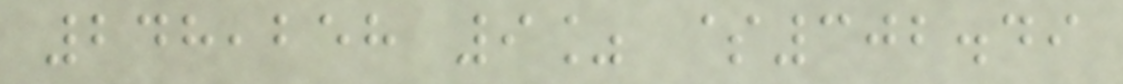248,258 9% $302.49
